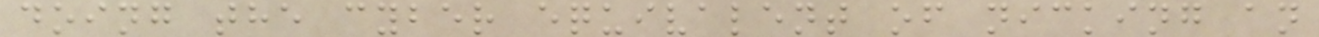doing the cyber equivalent of nicking an
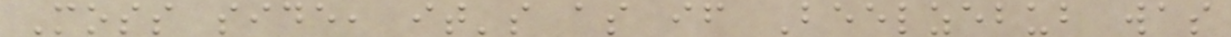Moss side, it's as if Beelzebub was
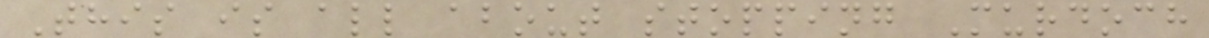This is all about stopping Murdoch
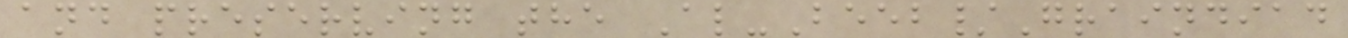and preserving the Al-Beeb/Graindiad
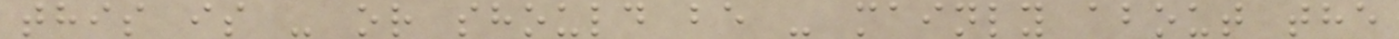this is - or should be - mainly about the
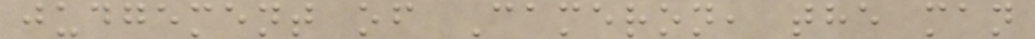judgement of Cameron, the man
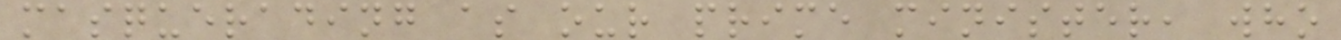masquerading as our prime minister, who
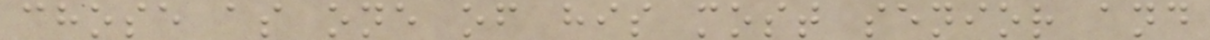chose as one of his most senior and
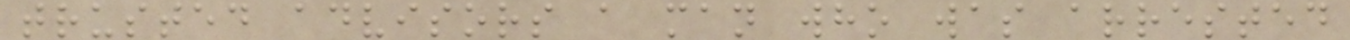trusted advisors a man who was arrested
